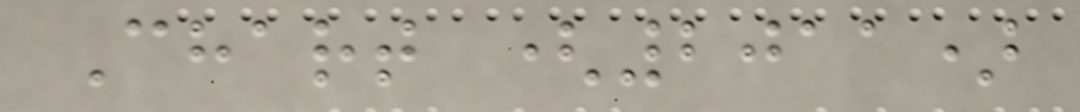Chart (2011)
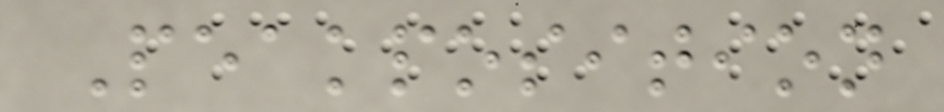Peakposition
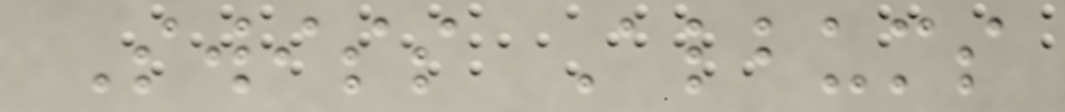Swiss Albums
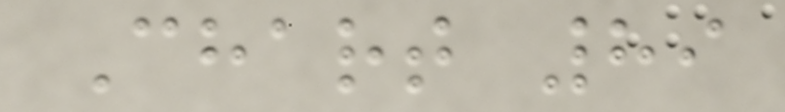Chart 89
